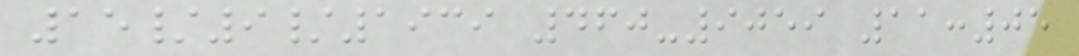15/9/1939 460-9059 11:05
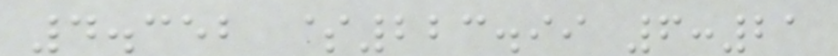4.352 $223.99 6:21
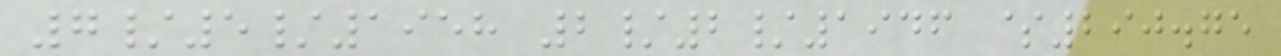7/5/1958 2/2/1946 $290.75
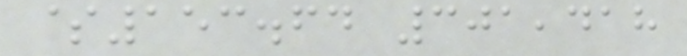$153.64 301,418
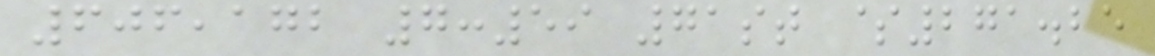606,172 7:59 71st $271.25
